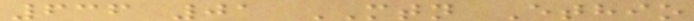636 01 MTN Ethio
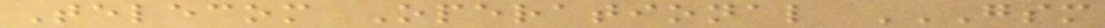Telecom Operational GSM
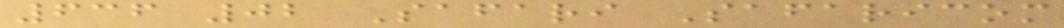636 02 Safari Safaricom
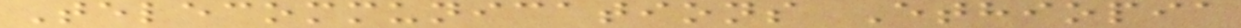Telecommunications Ethiopia
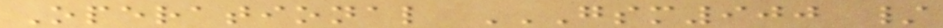Operational GSM900 /
